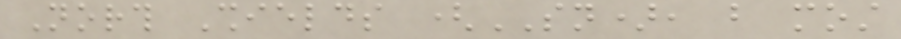North Shields (SN), but most
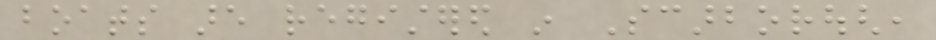boats are registered in Scarborough,
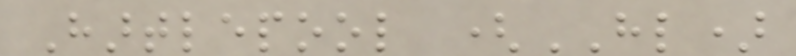Hartlepool (HL)
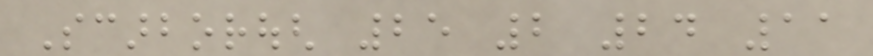Scarborough 25 2 24 11
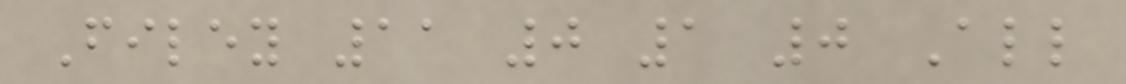Filey 11 0 1 0 All
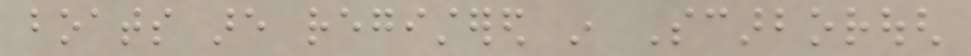boats are registered in Scarborough
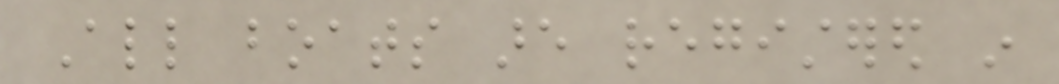All boats are registered in
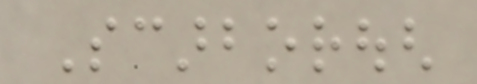Scarborough
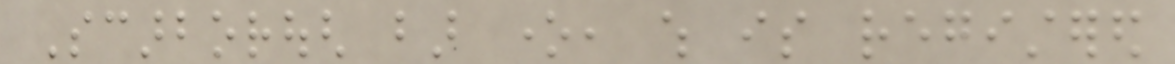Scarborough bar one, which is registered
